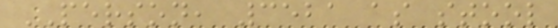PERSON, 3521 as stool
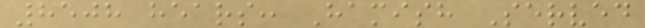8508 hears: Hamish Served
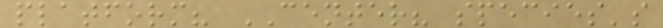platform? CENTER? species's
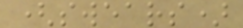(swears)
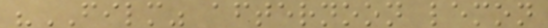"FILM" afternoon lemon
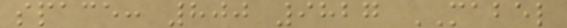space: 800 9827 MABEL
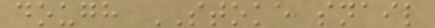dough STOKE snail
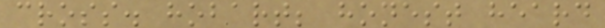cross. hobart; honest heard
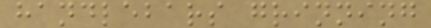handlebars grinning
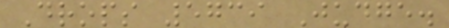Drops 5739 Judge.
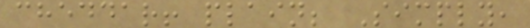cheddar! plain; Simply,
